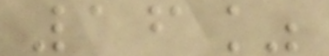16%
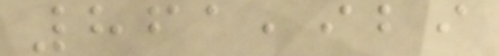861,929
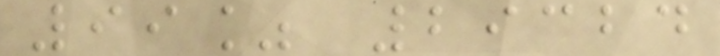99% 29324
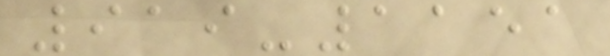919-1151
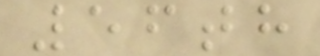56th
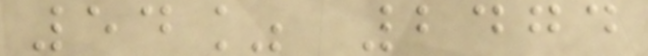54% 2474
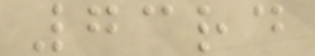73rd
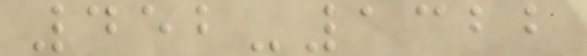452-1322
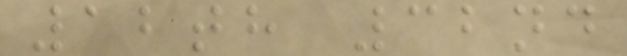12th 32nd
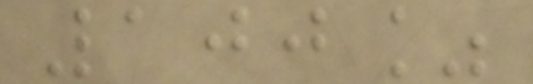100%
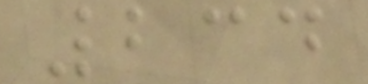234
